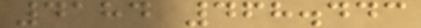4184 468.443
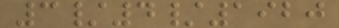3/4/1920
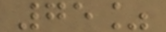75%
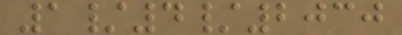1/4/2030
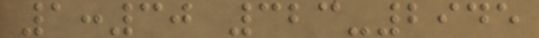1:30 323-2945
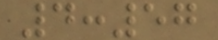4:57
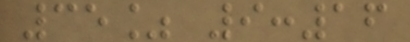35% 9:16
